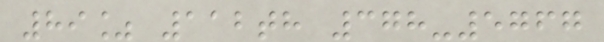89% 112th 378-5767
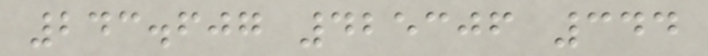243.607 425306 344
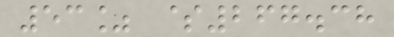53% $267.38
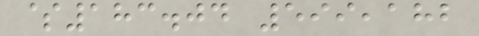$183.04 599,182
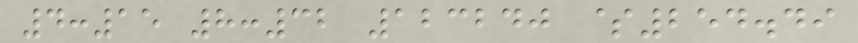4:15 8:32 123240 $254.49
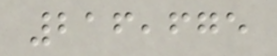216,675
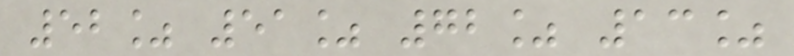52% 51% 72% 13%
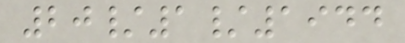20/1/1944
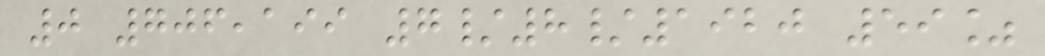0 706,199 7/8/1920 59%
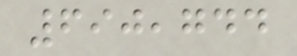690,744
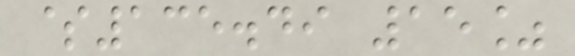$135.49 15%
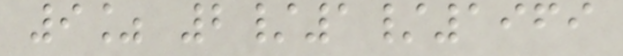9% 2/1/1969
